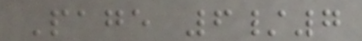Page 6/7
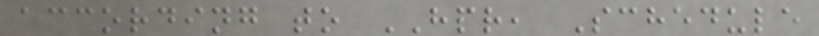according to HPR, Schedule
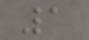1
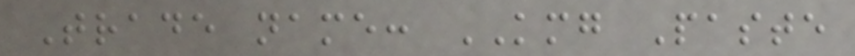Trade name: KMG Paste
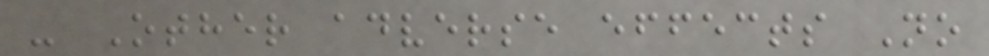- Other adverse effects No
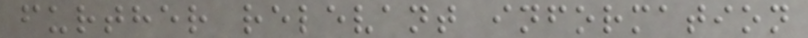further relevant information
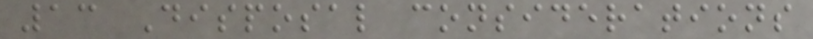13 Disposal considerations
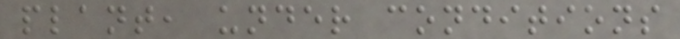plant, under conditions
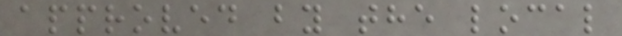approved by the local
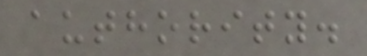authority.
